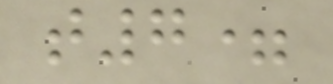t7=
